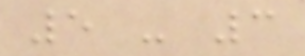5 - 3
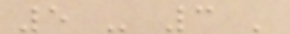5 - 3 '
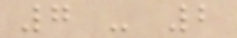7 - 2
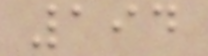194
